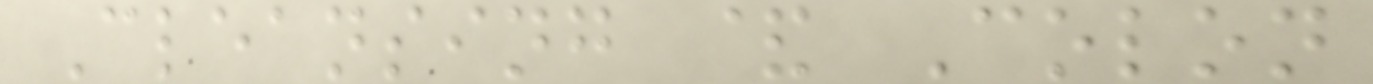Cleansing & Colon
